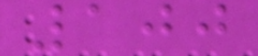100
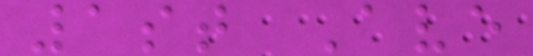1st Ave
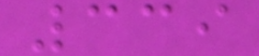339
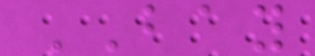BAY
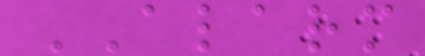ALARM
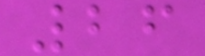26
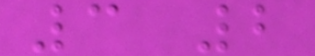3 2
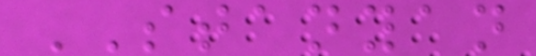STANYAN
